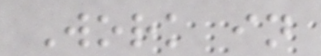Work in
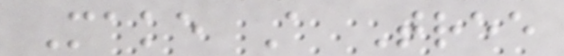Make A Tree
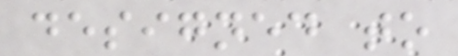designed to
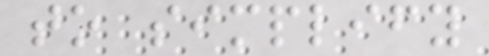to simplify
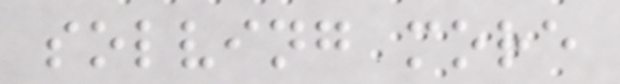solving more
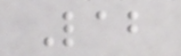Lab
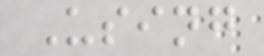Using
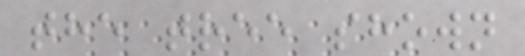the tree shown
